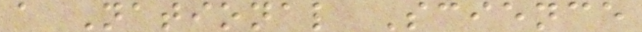a National Science
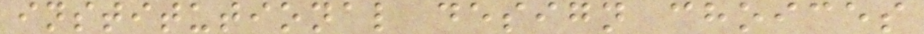institutional design choices
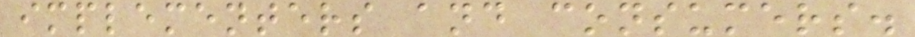implementers and consumers.
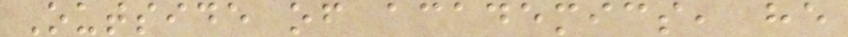Outside of academics, he
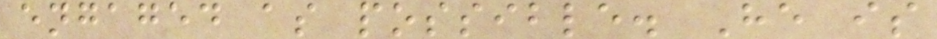engaged as possible. He is
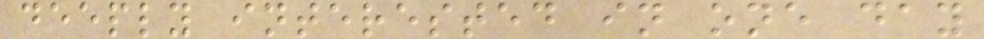deeply interested in one day
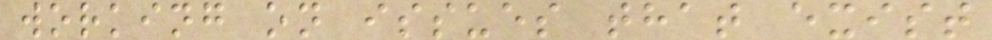working on issues that exist
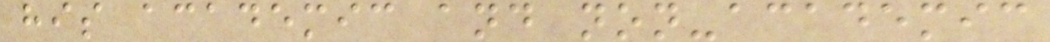his academic and non-academic
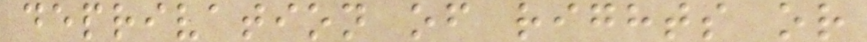deprivation of rights or
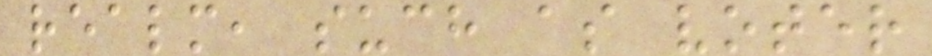realm, such as voter
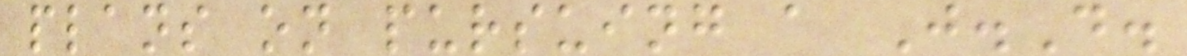plans on pursuing a J.D.
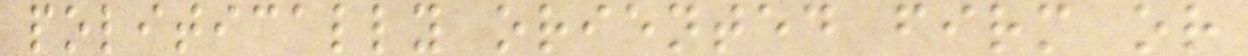politically oriented firm or
